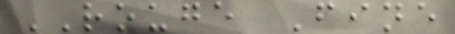ROUGE Fine
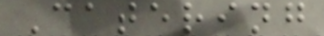Catering
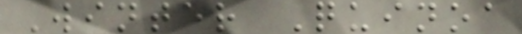Winter Quinoa
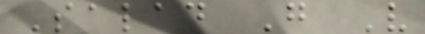Salad G V
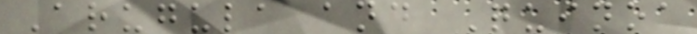Arugula and Quinoa
